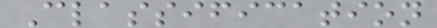Classification
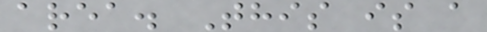area. This is a
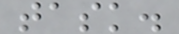task.
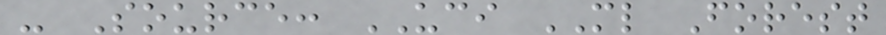- Source: UCI ML Forest
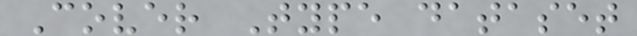Cover Type dataset
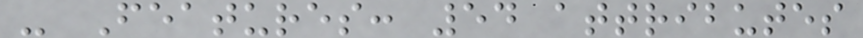- Features: 54 attributes
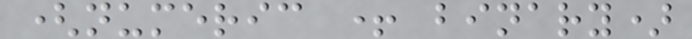(numeric + binary)
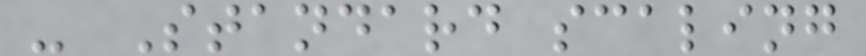- Standard scaling
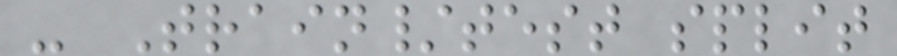- Train/test split
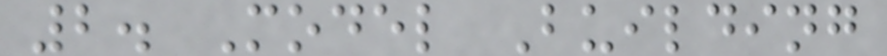2. Model Building
